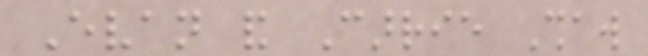Evan and Carrie Shaw
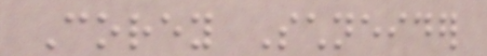Corey Schneider
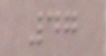47
